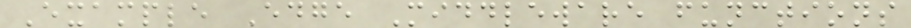Example Edge Middleware functions
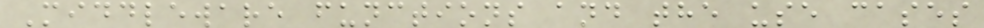Middleware functions and the use cases
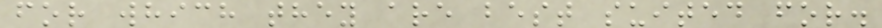for which they are best suited for.
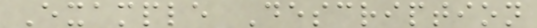Example Description
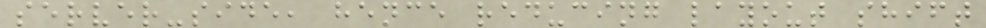server-side, hence reducing layout shift
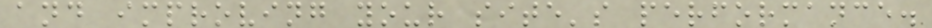and improving your site's performance.
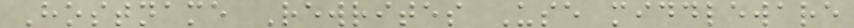Hostname Rewrites Use middleware
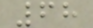68
